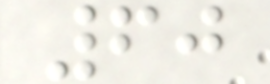60
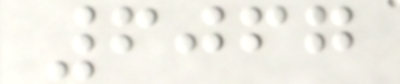6067
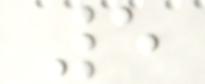5
